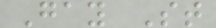Gay St
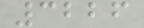3226
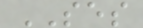SES
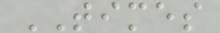TIMES
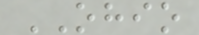OHIO
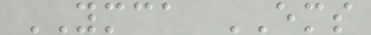YMCA EMS
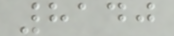8140
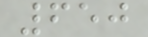650
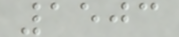1503
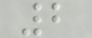2
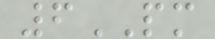6PM
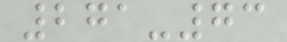271-73
